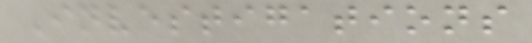Investigations
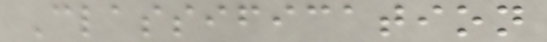Classification
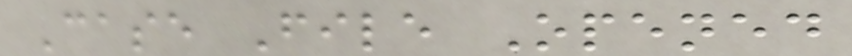Case File Opened
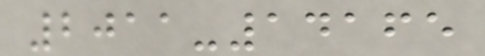2011-14165
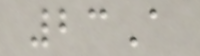23A
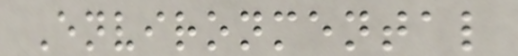Environmental
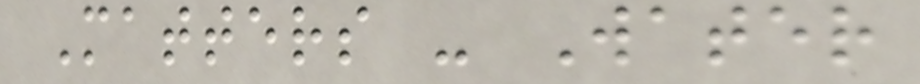Matters - Water
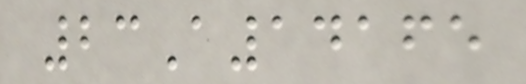23A14165
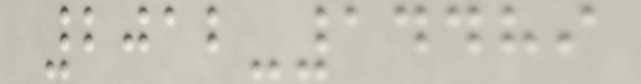2012-14489
